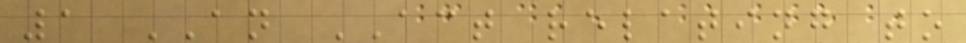1 AN ACT relating to
